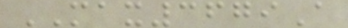MAX3679A
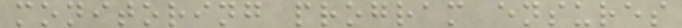monitoring program ensures
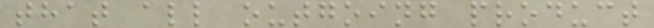that all outgoing product
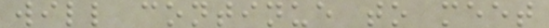will continue to meet
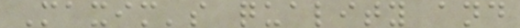Maxim's quality and
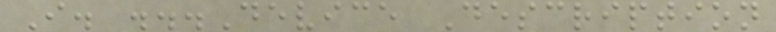I. ...Device Description
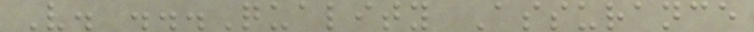V. ...Quality Assurance
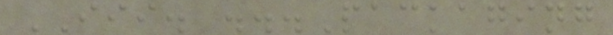III. ...Packaging
